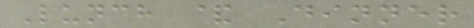Lunch & Dinner
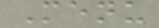Menu
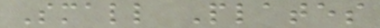Small Plates
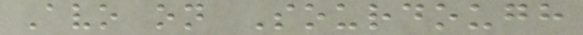Avo on Sourdough
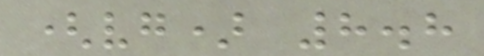(vg) 8.8
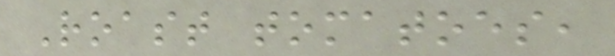Roast tomatoes,
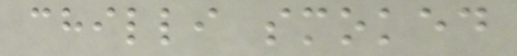chilli smoked
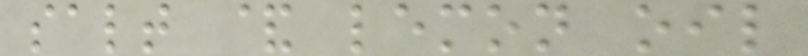salt & lemon oil
